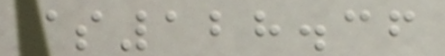$128.36
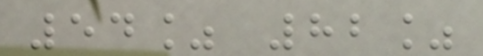54% 82%
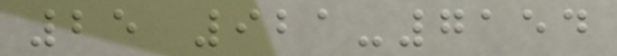25 921-7154
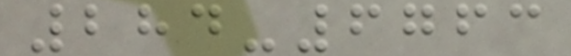284-6763
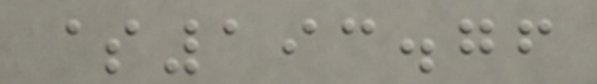$193.76
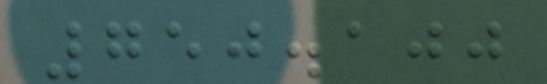750.100
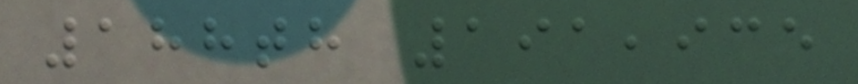188th 191,935
